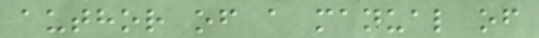author of a manual of
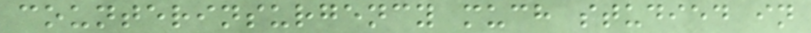counterinsurgency much studied in
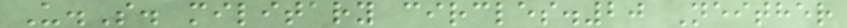U.S. military circles.20 Neither
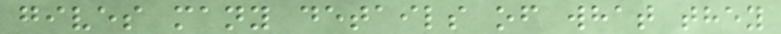gives many details of what they
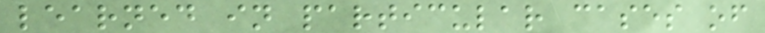learned in particular cases of
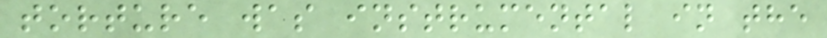torture was instrumental in the
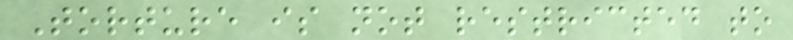Torture is not restricted to
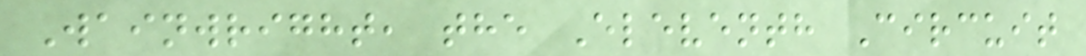Wainwright, the Eleventh Circuit
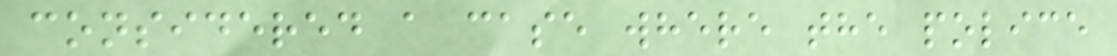considered a case where the police
